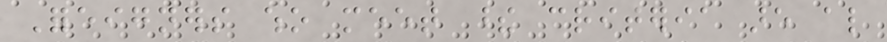Foreigners who meet these criteria are also
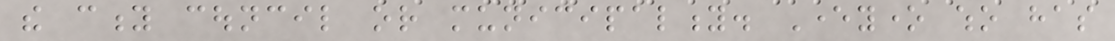the city council or municipality. Everyone who has
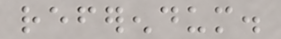referendum.
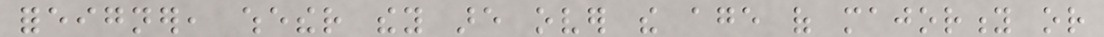foreigner, whether they are over the age of majority or
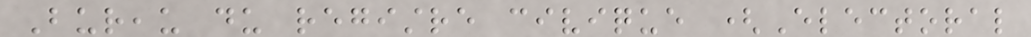Bureau du registre civique (Electoral
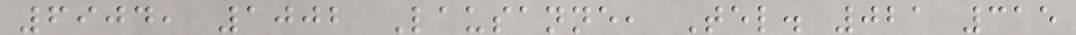6904, 1002 Lausanne, Tel. 021 315
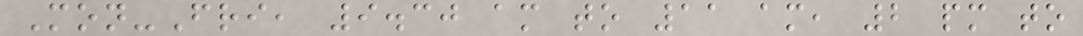Mon-Fri, 9.30 am to 11 am, 2 pm to
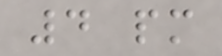4 pm
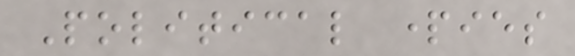Political parties
